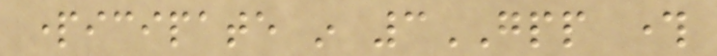participate in 3GPP through
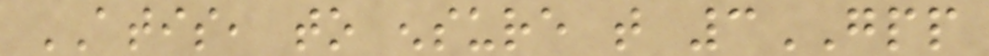ATIS, to ensure that 3GPP
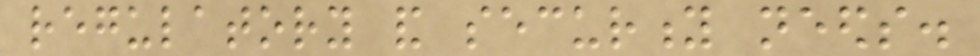regulatory and security needs.
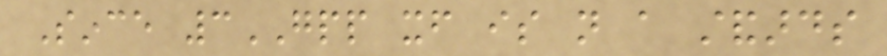Since 3GPP itself is not a standards
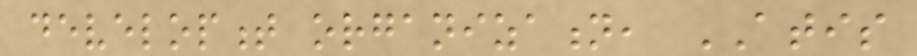development organization, ATIS
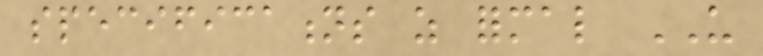specifications as formal US
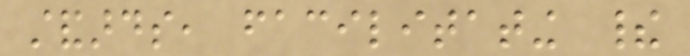standards, facilitating their
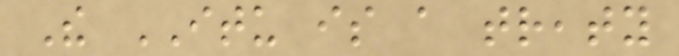The ITU is a treaty
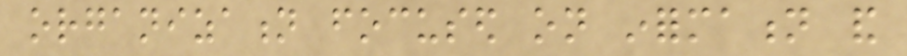organization focused on information and
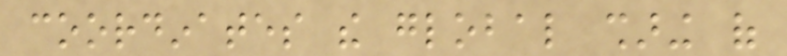coordinates the global sharing of
